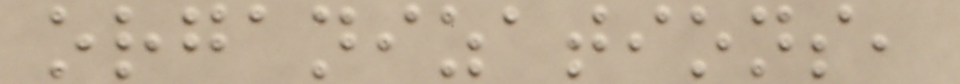organizations,
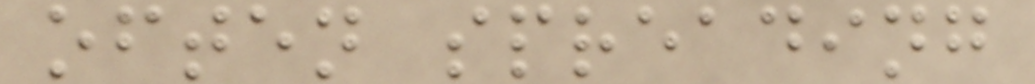often spreading
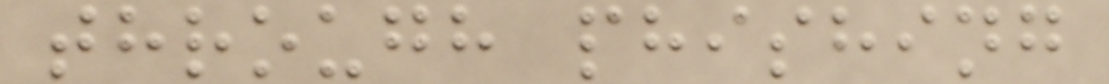through phishing
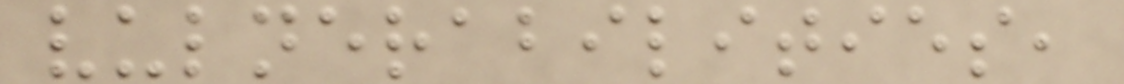vulnerabilities,
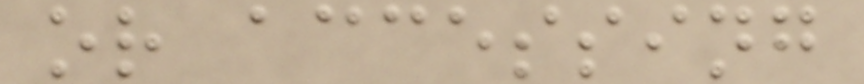or accessing
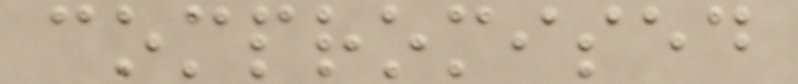compromised
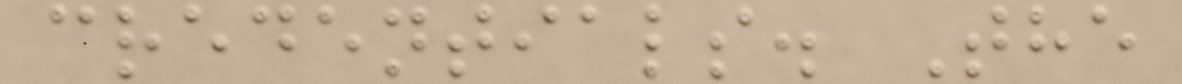credentials. The
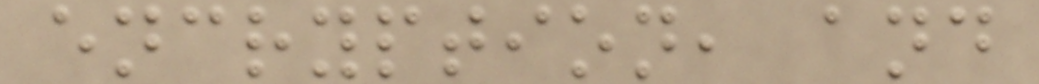encryption, and
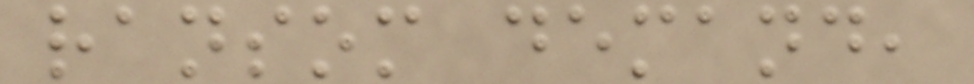ransom demand,
